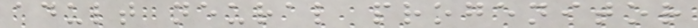adult neural progenitor
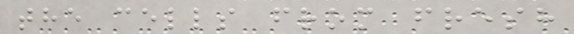the cells from fresh
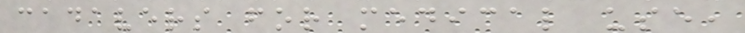cadavers for medical use,
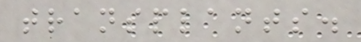transplants.
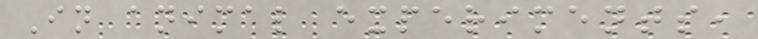In animal experiments,
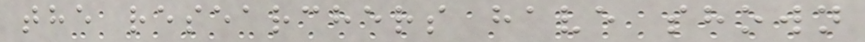the researchers have shown
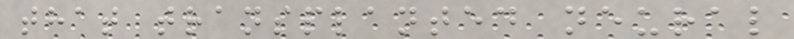that transplanted neural
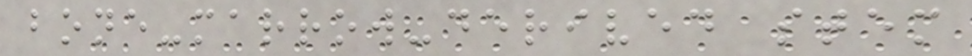bone-marrow-derived stem
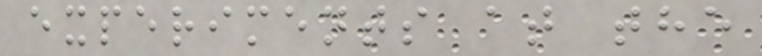experiments at the
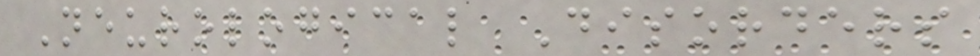Neurological Disorders
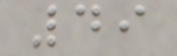49
